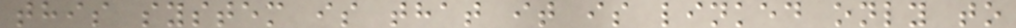this system is that it is linked only to
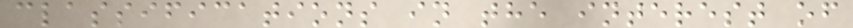classifications in the interest of
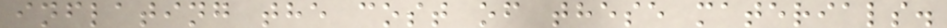inflating the cost of these materials.
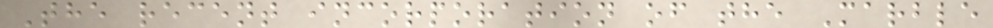The recent incorporation of the Marble
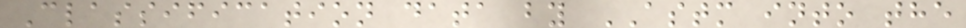Classification data by ASTM into the
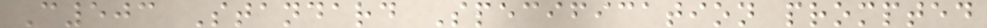C503 Standard Specification prompted
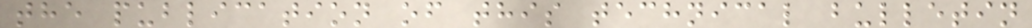the publication of this technical bulletin
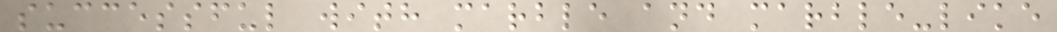successful with marble and marble-like
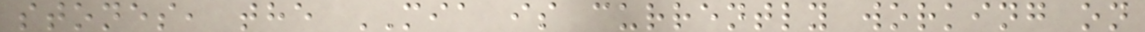stones, the MIA is currently working on
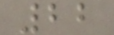22
